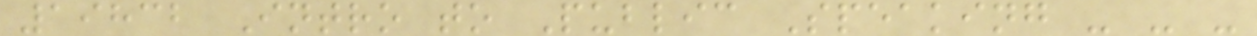19832 Intro to Public Speaking - - -
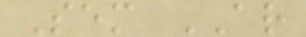Sem AR
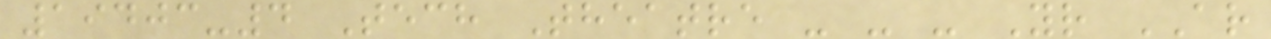19403-4 Tech Theatre - - - Yr AR
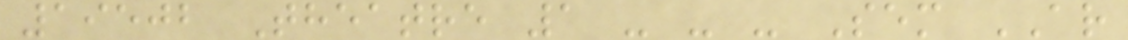19502 Theatre 1 - - - Sem AR
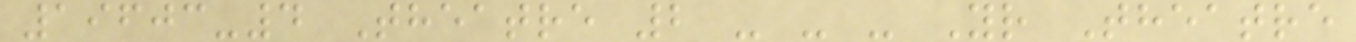19603-4 Theatre 2 - - - Yr Theatre
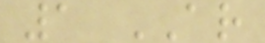1 AR
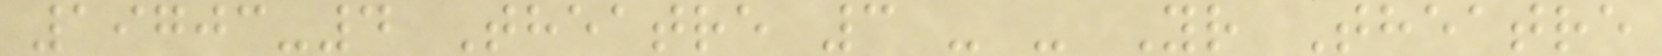19703-4 Theatre 3 - - Yr Theatre
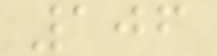106
